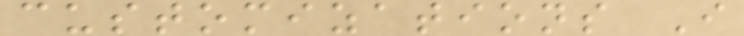customizations I
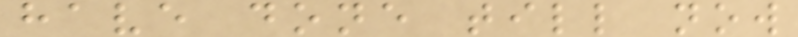have done till now
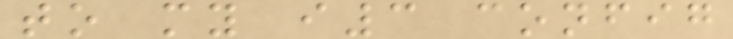to my i3 config
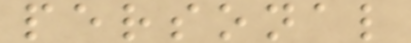personal
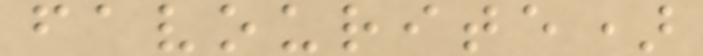favourite)
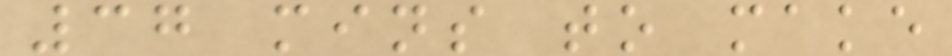37 mins to make
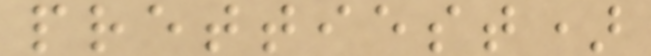prettiest)
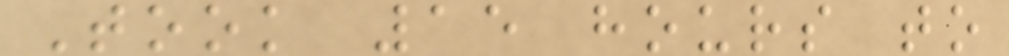Took 15 hours to
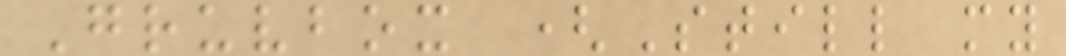Gruvbox (Still my
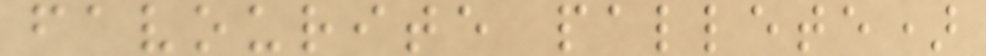favourite pallete)
